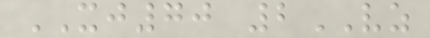XJ70 2VZ
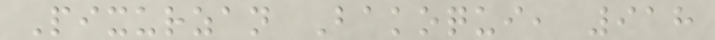Pixurzan Bakoqui, 918
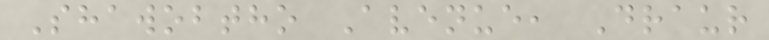Shawobtho Avenue, Draur
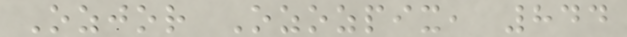Ozjor Ozozpix, 844
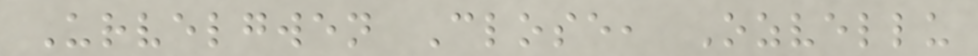Urvelgwen Close, Ozvellu
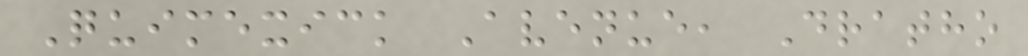Quimexick Avenue, Dratho
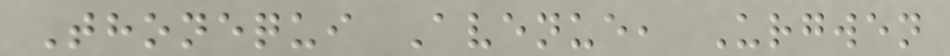Thonequi Avenue, Urgwen
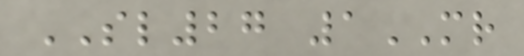SL27 1MR
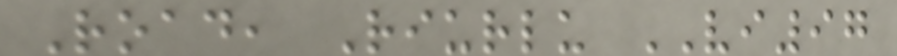Road, Riurlu VI97
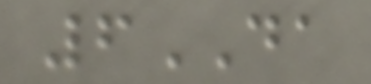6DA
